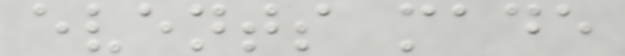events made
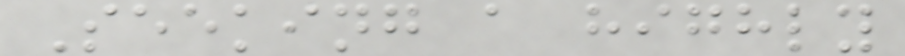Seeking a highly
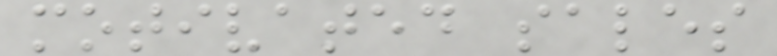motivated sales
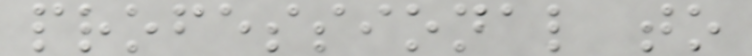professional to
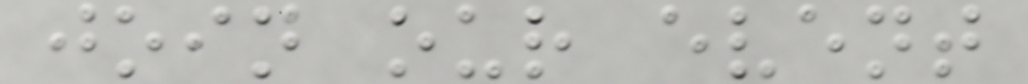join our event
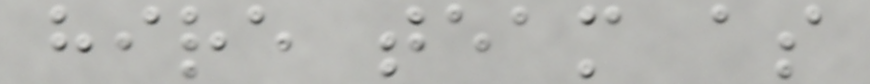hire team as
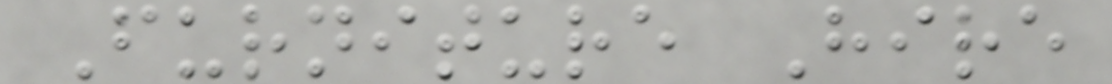Furniture Hire
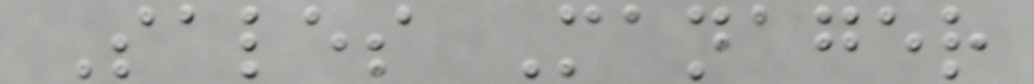Sales Manager
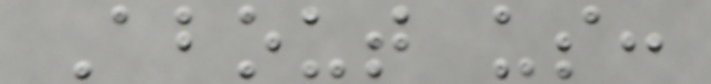About us:
